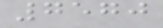7570
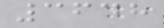3648
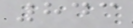843
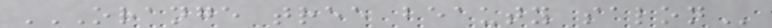ORANGE TREE BEAUTY SALON
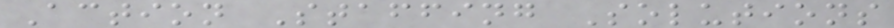Action Staffing Solutions
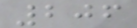206
